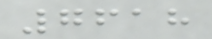7618
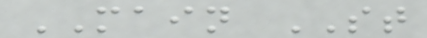MAIN ST
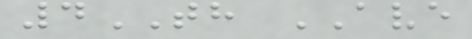4TH AVE
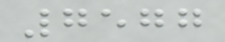7577
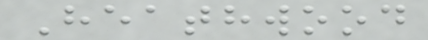Heathwood
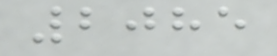2085
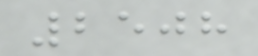2508
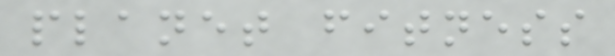planet fitness
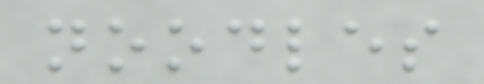noodles
